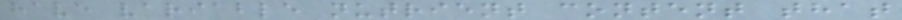have variable nutrient content that
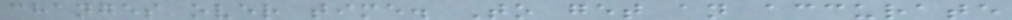changes over time. To get an accurate
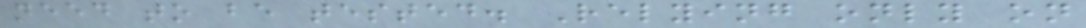need to be tested. Relying only on
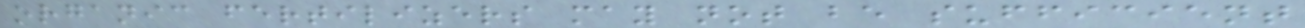organic fertilizers may not be sufficient
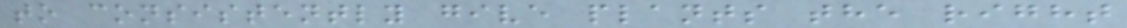to consistently give plants the right
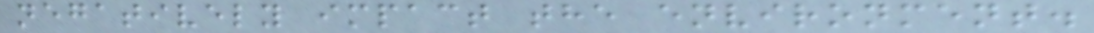negatively impact the environment.
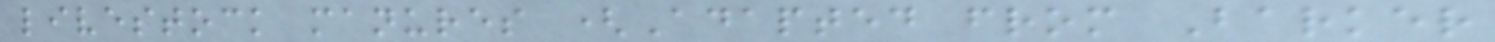livestock manures (Adapted from Barker
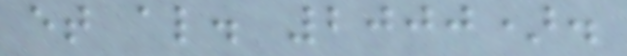et al. 2000).
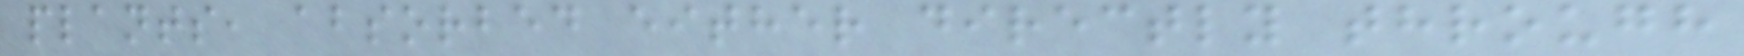plants, absorbed either directly through
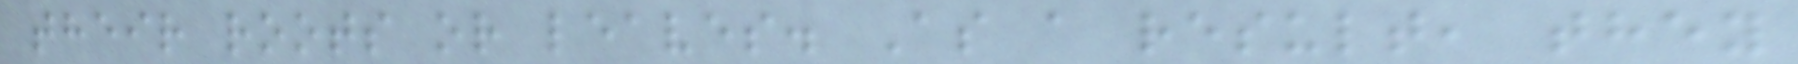their roots or leaves. As a result, they
